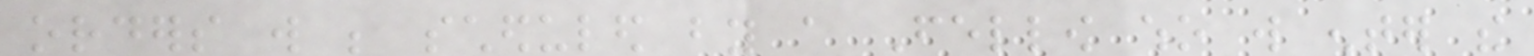orders will be scheduled by a Fellow who will enter the
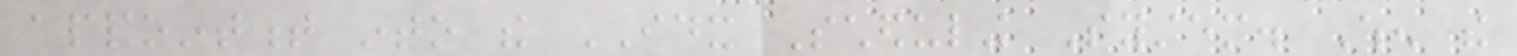appointment into the IDX Scheduling System. When the
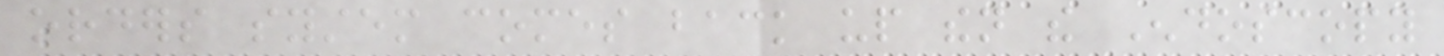orders system comes back up then the Endoscopy
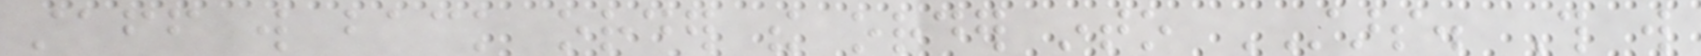staff will back order the order into STARS. This will
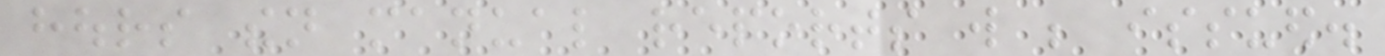hours then manual reports will be issued.
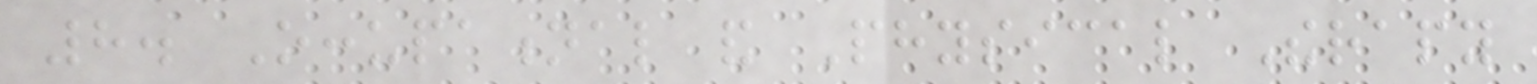8. Occupational and Physical Therapy
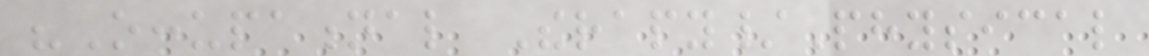"Occupational Therapy/Physical
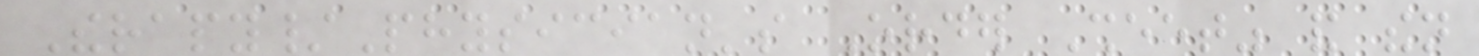Therapy/Physician's Order Sheet" and then
